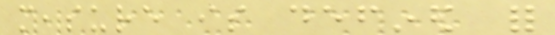measure is defined for
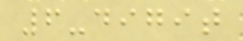6-digit
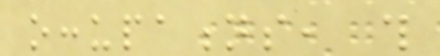occupations, this
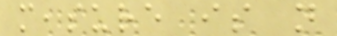measure is not
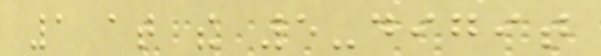1 at the 5-digit
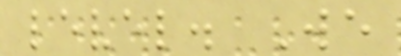level. We
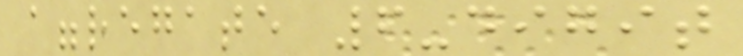aggregate 6-digit
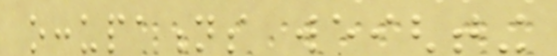occupations weighting
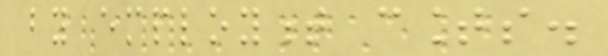by employment counts.
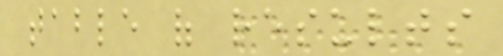table of results
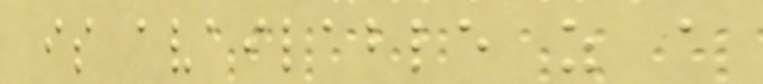is available as a
